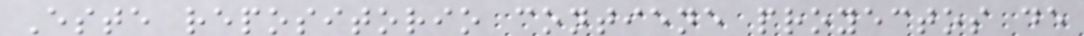Este repositorio contiene proyectos de
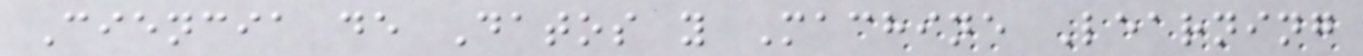Ciencia de Datos y Machine Learning
